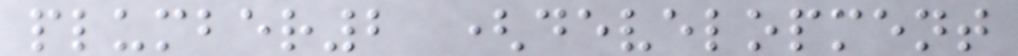plumber2 (development
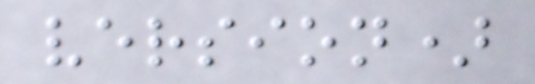version)
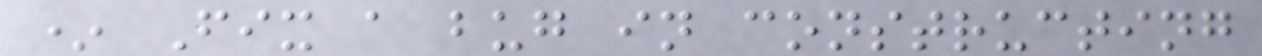* Fix a bug in constructing
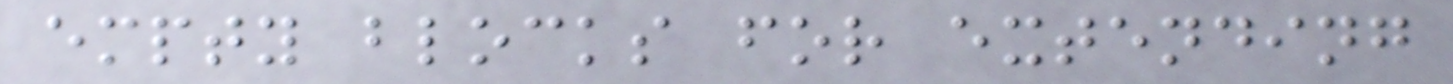empty blocks for extending
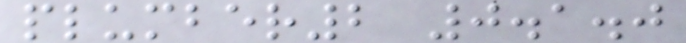plumber2 0.1.0
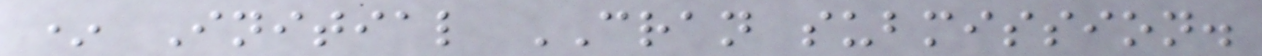* Initial CRAN submission.
